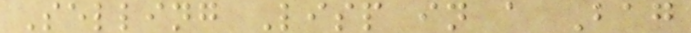Selling Lisp in a Bag
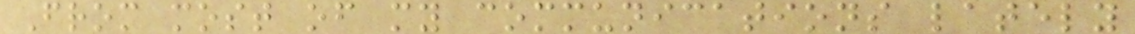From most of my communications lately
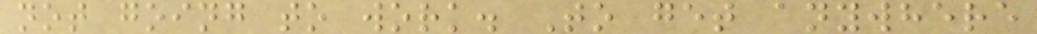not going to work. To get anywhere
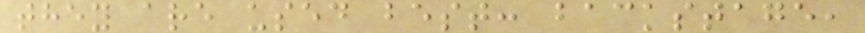they are used best: backstage,
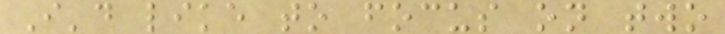I'd like to focus on two
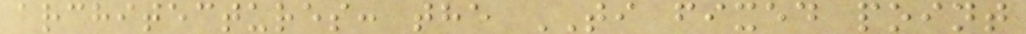architectures: the TI fixed point
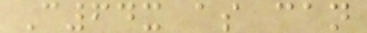C64x as can
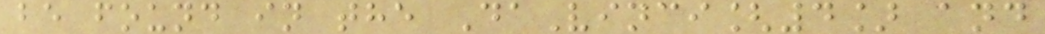be found in the DaVinci[4] and
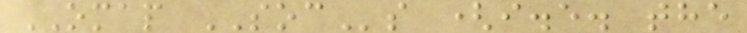OMAP SOCs (i.e. the
